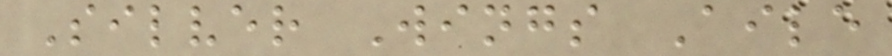Silver Wings Aile
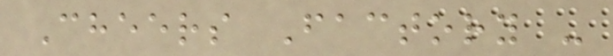Cheers Factory -
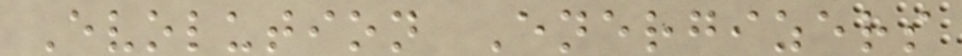Evolution Energizers
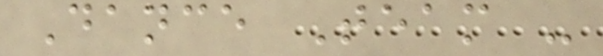Dance Team -
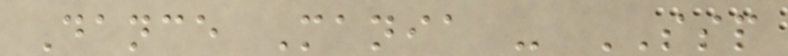Dance Mania - SSP
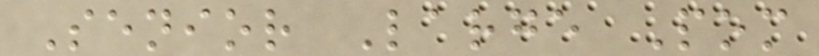Senior Large Pom
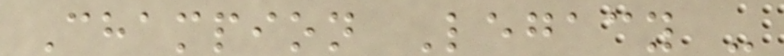Champion Legacy -
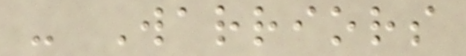- Warriors
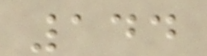144
